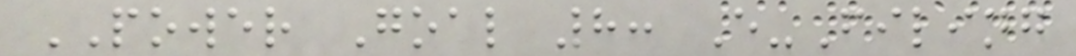POWER Goal 8: E-Filing
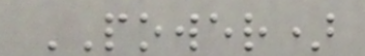POWER)
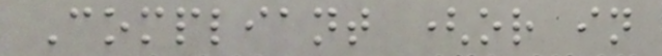Compliant (or in
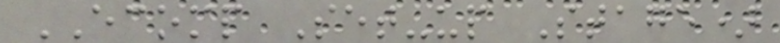ECOMP Set-up Stage)
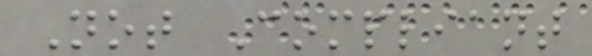Not Compliant
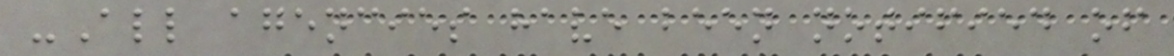-All agencies have been notified of
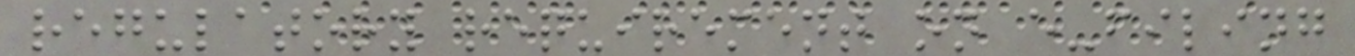regulatory requirement on e-filing
